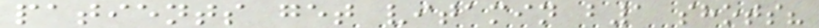patients get vitamin b1 shots?
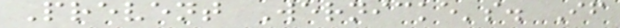Prevent Wernicke's. If
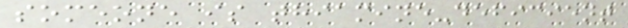someone is thiamine-deficient
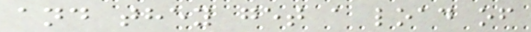and they get a load of
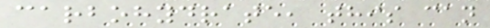carbohydrate, this can
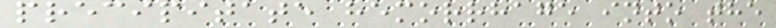precipitate hemorrhage into the
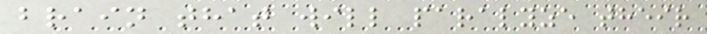brain that will paralyze their
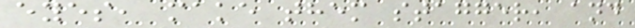eyes, make them stagger, and
